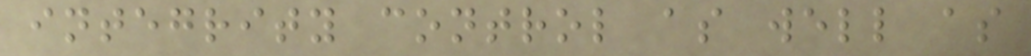integrity control as well as
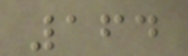164
